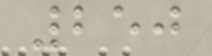250
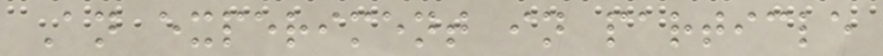An experiment in particle
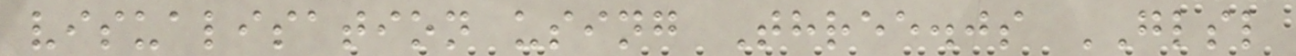visualisation using Three.js GLSL
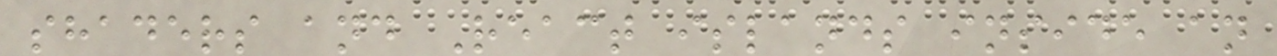shaders and React islands inside an
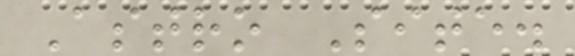Astro Site.
